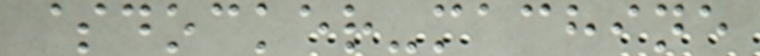$docker-machine
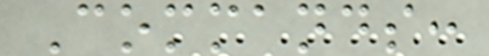Commands:
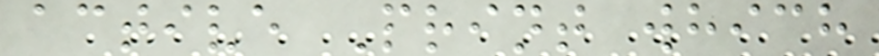active Print which
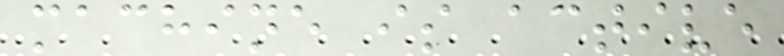machine is active
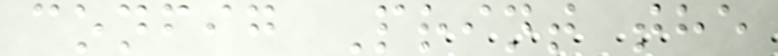config Print the
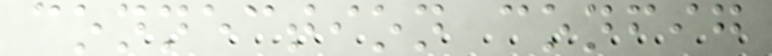connection config
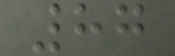87
